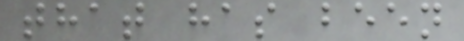that has been
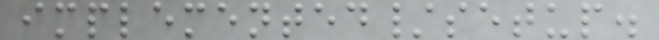implemented/setup.
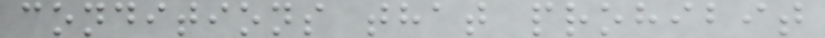conditions that prohibit
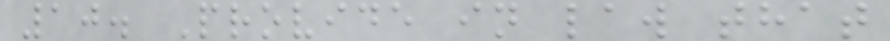10. Provide in law that
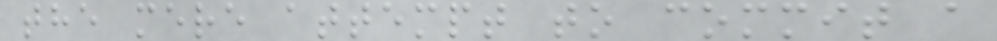the mere attempt to commit a
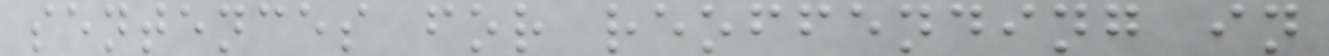sentences for reoffending in
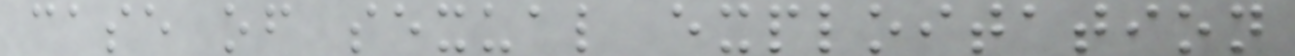case of sexual exploitation
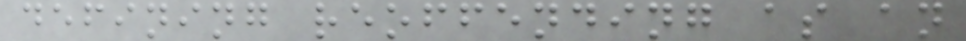defining reoffending as an
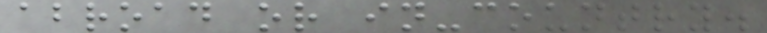abroad or in-country.
